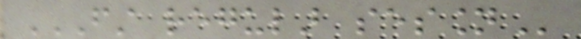FIRST REGULAR SESSION
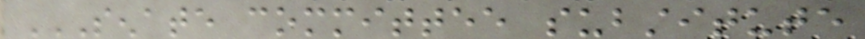SENATE COMMITTEE SUBSTITUTE
